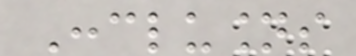Conclusions
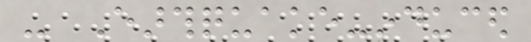- Earthquake-induced
